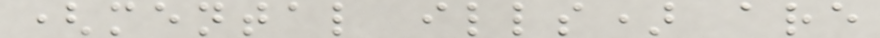(mental ills) are
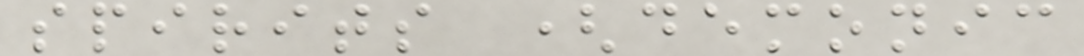spirits (demonic
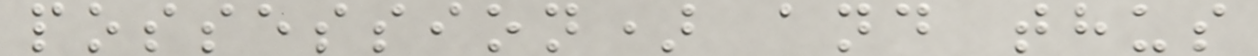possession) and thus
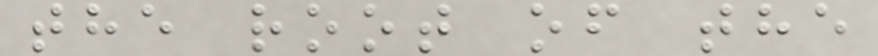the root of the
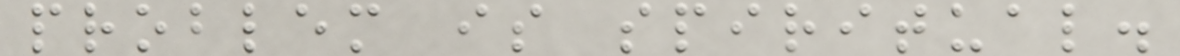problem is spiritual.
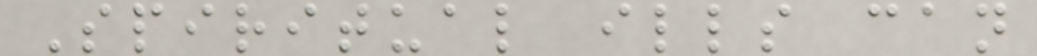Spiritual ills can
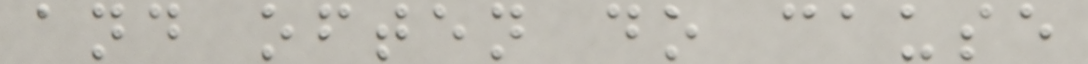and often do cause
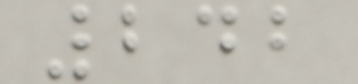242
